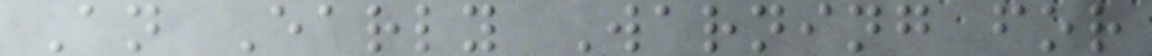An Early Warning for
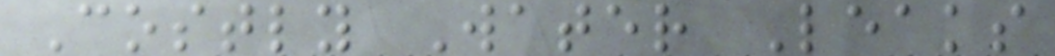Costly Water Leaks
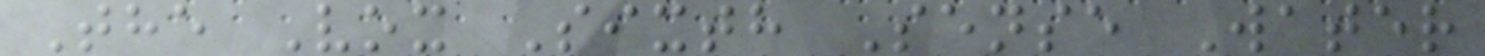The Vox Sixth Sense Water
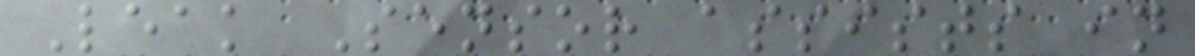Leak Sensor assists in
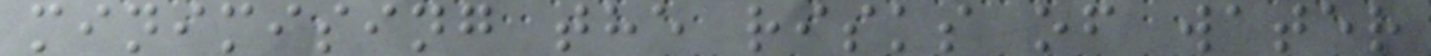minimising the risks of water
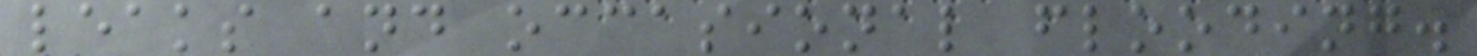leaks and occasional flooding.
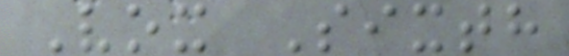Vox Sixth
